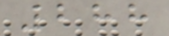288
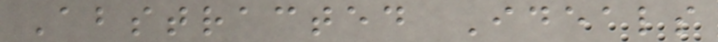Abstracted Ideals
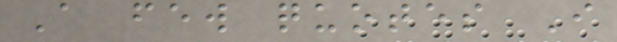A few quotes I
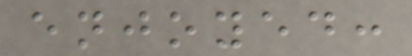enjoyed:
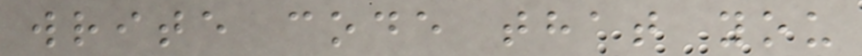write code that you
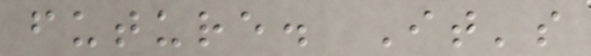future. It's
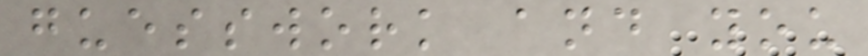guesswork and you
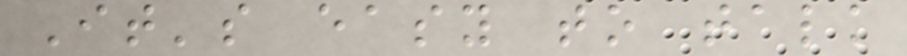It's easy to talk
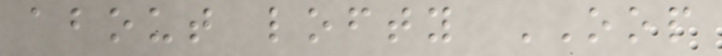about lofty OOP
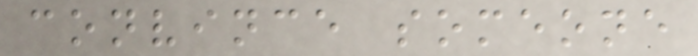convince someone
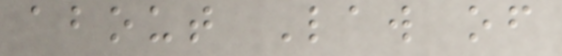about Law of
